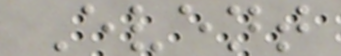Event
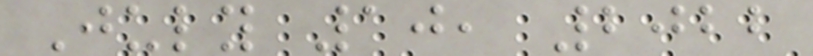July 10, 2022
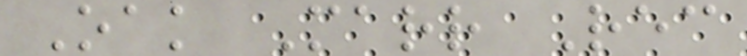Oak Marr Rec
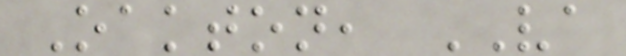Oakton, VA
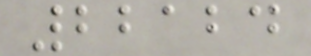22124
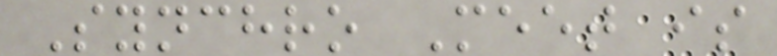Synchro Meet is
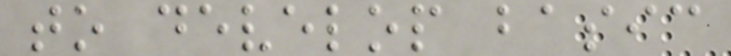to develop basic
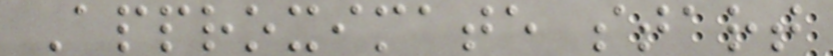Approximate start
